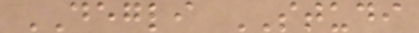DEGLI STUDI
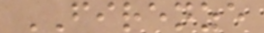FIRENZE
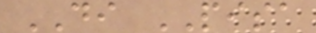DI PISA
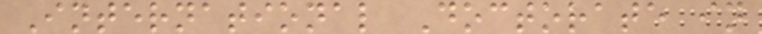International Doctorate in
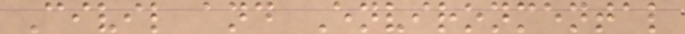Civil and Environmental
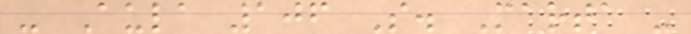- Aula 106 S. Marta -
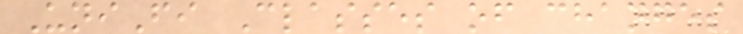UniFi Classes of changes
